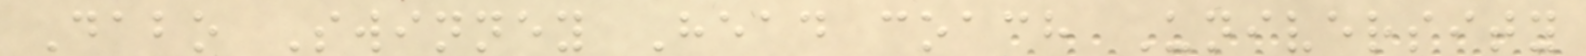Dabo Swinney Head coach University
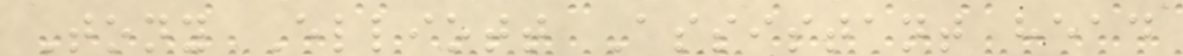Tony Elliott Assistant head
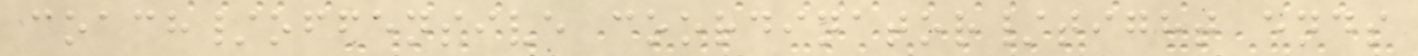coach/offensive coordinator/tight ends
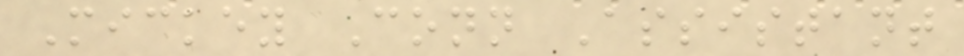Mickey Conn Assistant
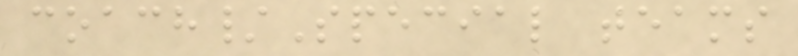coach/Special teams
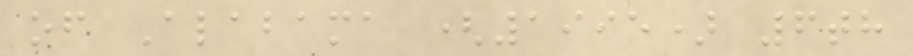of Alabama (1995) 6th
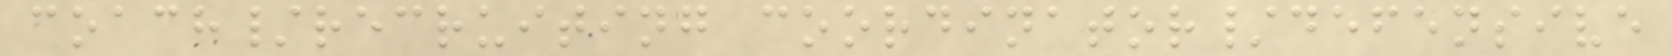coach/recruiting coordinator/defensive
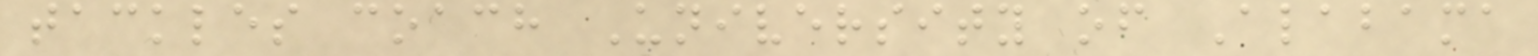tackles coach University of Alabama
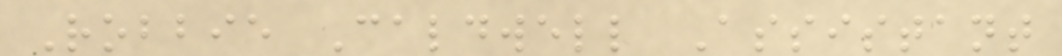Robbie Caldwell Assistant
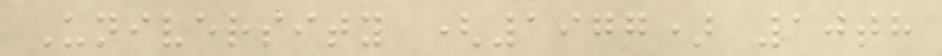University (1977) 10th
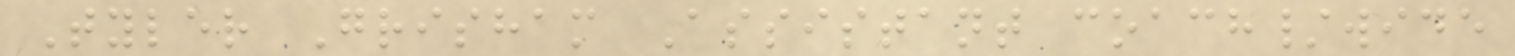Tyler Grisham Assistant coach/wide
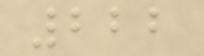222
